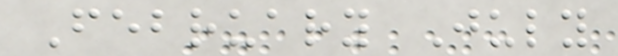February July
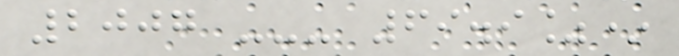2007 --- 69.9%*
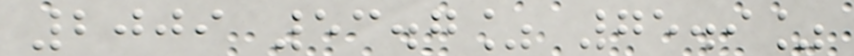2009 53.7% 75.9%
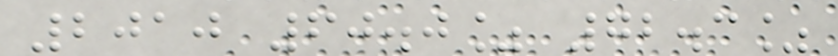2010 60.0% 72.3%
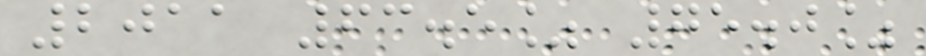2011 63.5% 75.0%
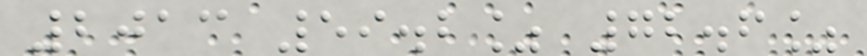2013 59.2% 72.6%
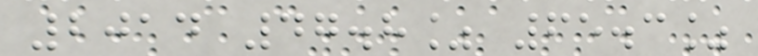2014 47.8% 65.3%
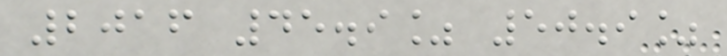2016 45.9% 50.9%
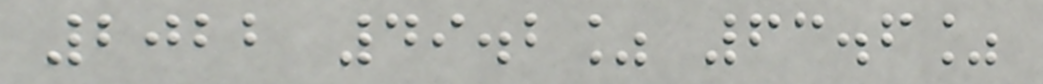2022 49.2% 63.6%
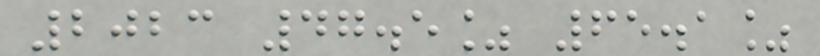2023 47.5% 65.1%
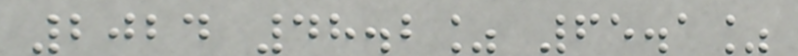2024 48.2% 65.1%
